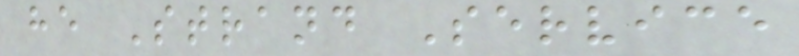he Strand Service
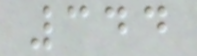344
